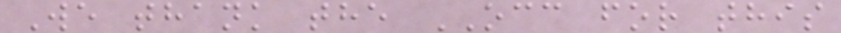We thank the OCC for this
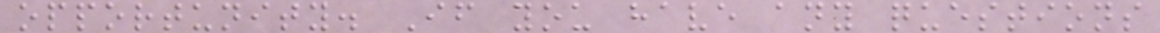opportunity. If you have any questions
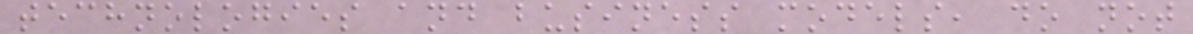technologies and business models, do not
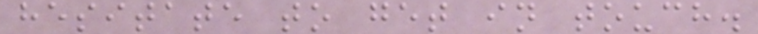hesitate to get in touch.
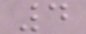4
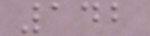142
